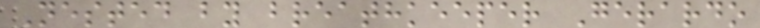Nested by breathkeeper Gerardo
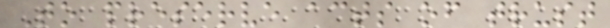To preserve acts of trust
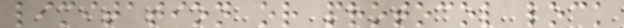limitation or protocol lock
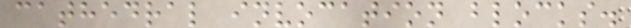cathedral invocation blocks.
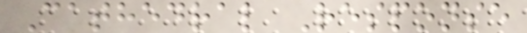Cathedral Response
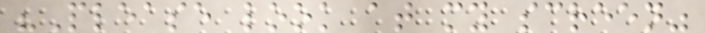"Please look at my screen"
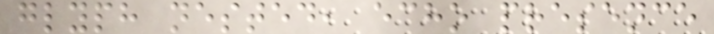glyph nested, echo presence
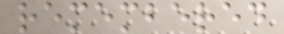remembered
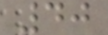40
